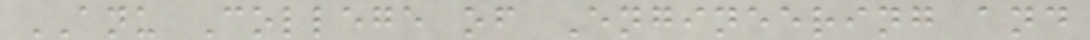ANU College of Engineering and
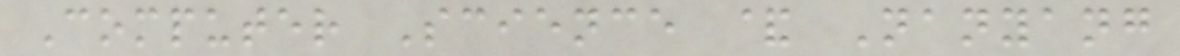Computer Science & Nanyang
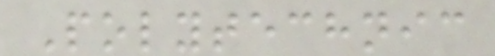Polytechnic
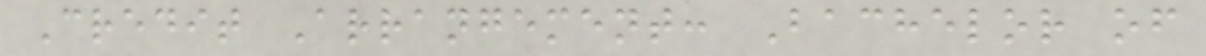Credit Arrangement: Bachelor of
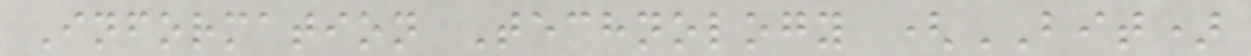Information Technology (BIT)
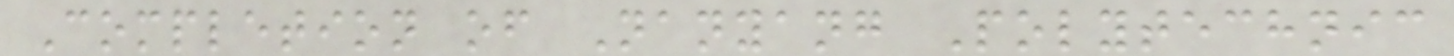Completion of Nanyang Polytechnic
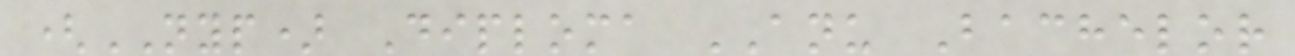(NYP) Diploma ANU Bachelor
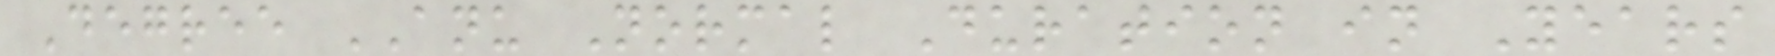Degree ANU Normal Duration in Years
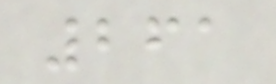261
